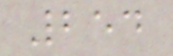254
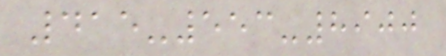415-553-8900
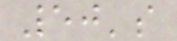50's
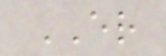ER
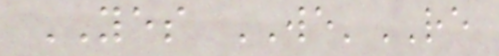YES WE'RE
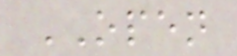OPEN
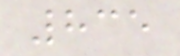835
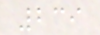239
